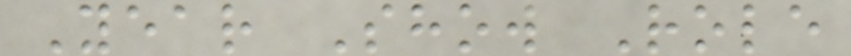Year Show Role
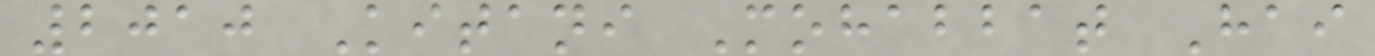2010 Kitani Mohabbat Hai
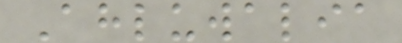Ahluwalia
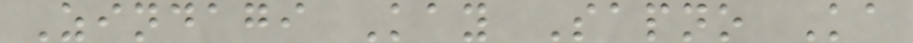Zindagi Kay Sapno Ka
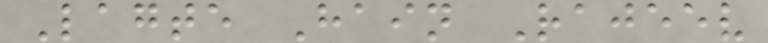Lagte Hain Rajeev
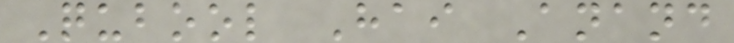Qubool Hai Anand
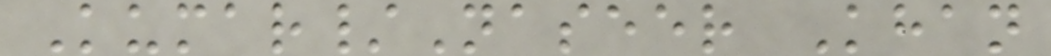Kumar/Naseer Khan
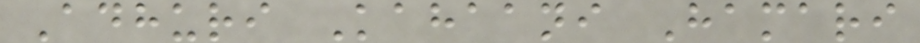Adhuri Kahaani Hamari
